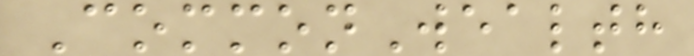CommonWealth
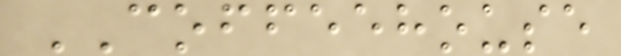COFFEEHOUSE
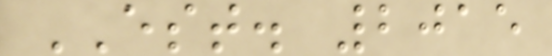EST. 2015
